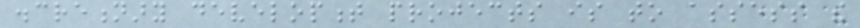discretionary development projects is to assess the
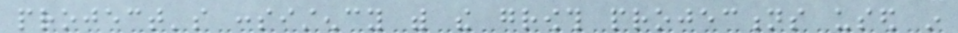project's consistency with the growth projections used in
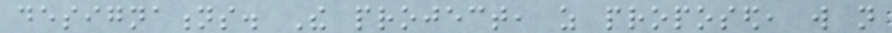designations. The project, as proposed, will not
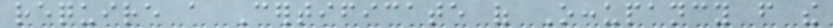require a Certificate of Occupancy from the
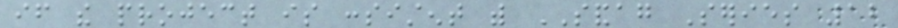if the project is consistent with SANDAG Series 12
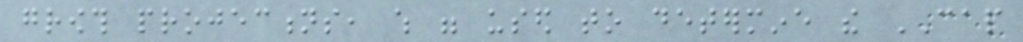growth projections, which were used to determine the CAP
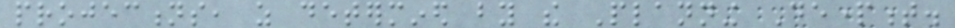projections, as determined by the Planning Department.
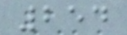254
